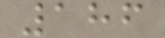186
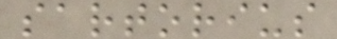sartorius
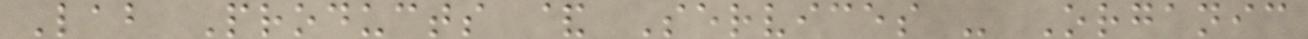Lab Products & Services - Organic
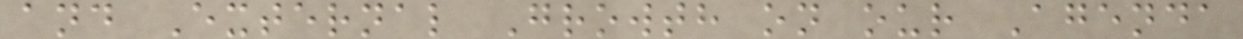and External Growth on our Agenda
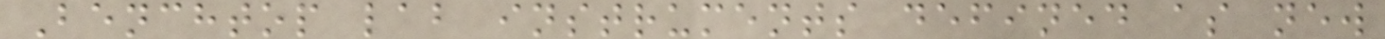Benchtop lab instruments defined as new
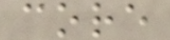core
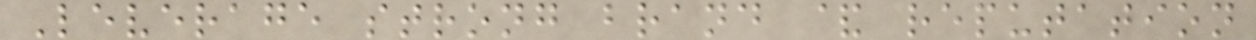Leverage strong brand & reputation
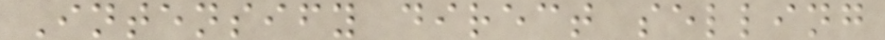Intensify direct selling
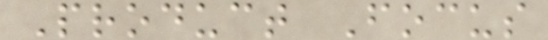Product Focus
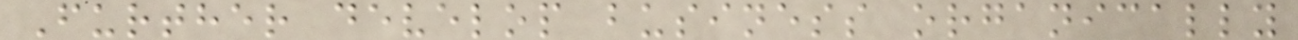Further develop business organically
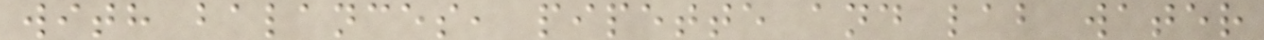with balances, pipette and lab water
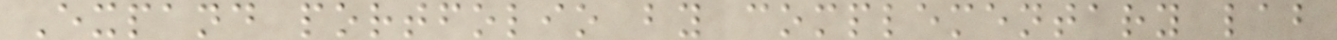Expand portfolio by complementary lab
